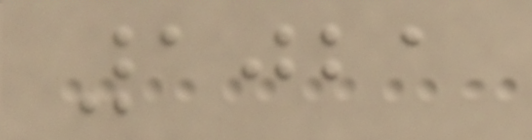1021
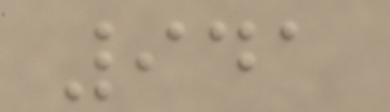941
